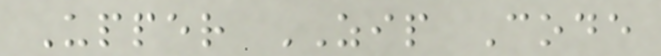Upper ZIP Code
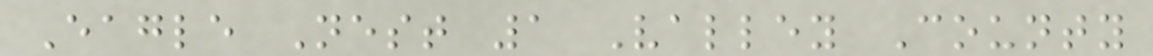Eagle Nest 1 Valley County
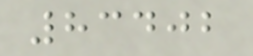83402
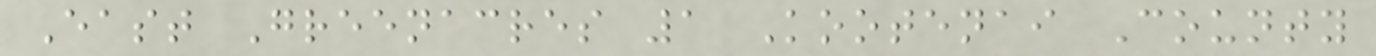East Greenacres 1 Kootenai County
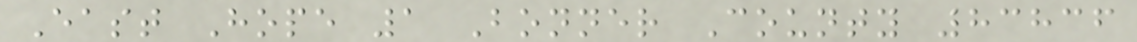East Hope 1 Bonner County 83836
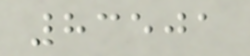83501
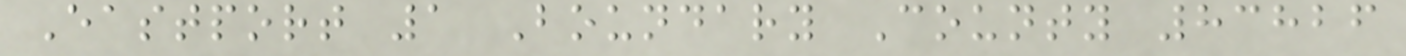Eastport 1 Boundary County 83826
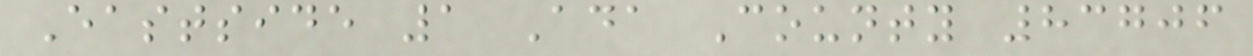Eastside 1 Ada County 83706
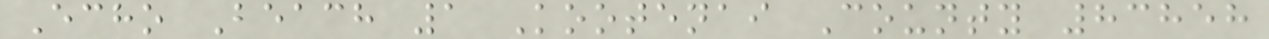Echo Beach 1 Kootenai County 83858
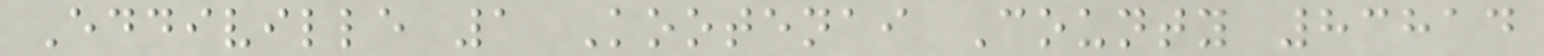Eddiville 1 Kootenai County 83814
